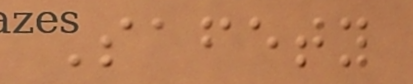Safety
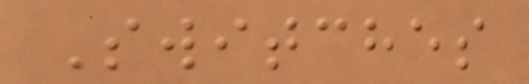Switches
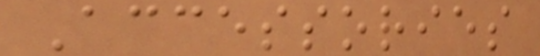Accessories
